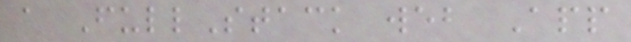a FullStack web App
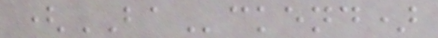(BAckend)
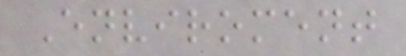Enviroment
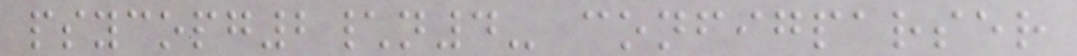psycopg2\n4- configparser
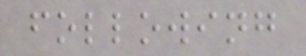following
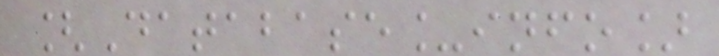[Database_info]
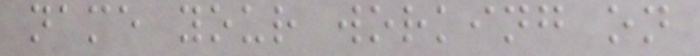name your working on
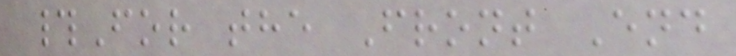#For the Front End
